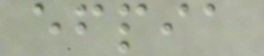efpia
